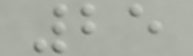25
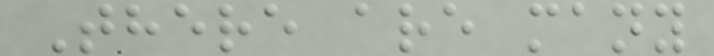There are many
